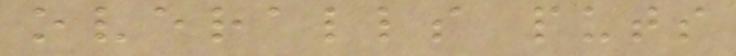overalls puts
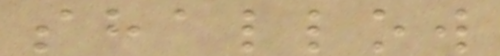shallow
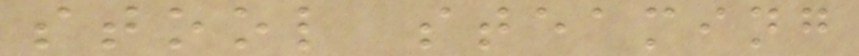stool steaming
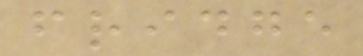fridge
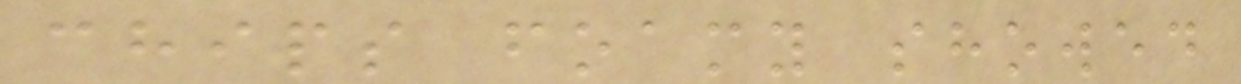chips foamy showed
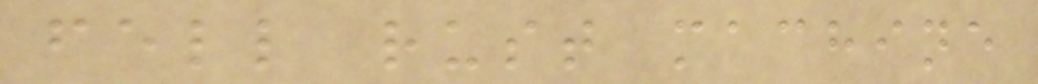fell rust machine
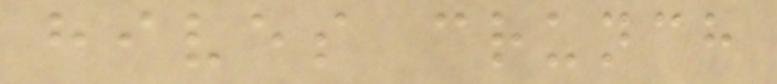hives crunch
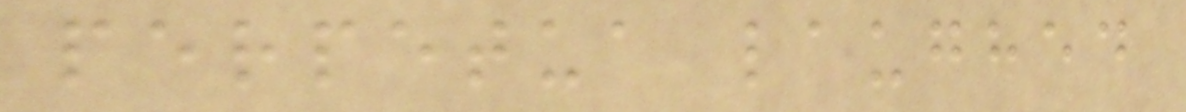perpetua laughed
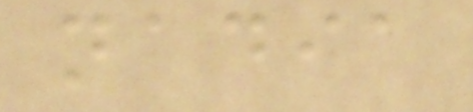nadia
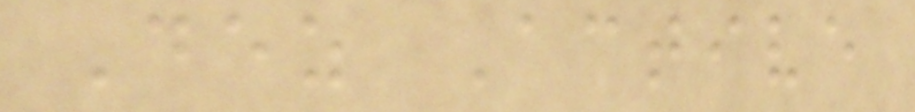Dez Active
